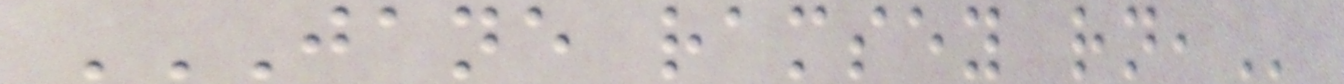JANE RAMSEY RN,
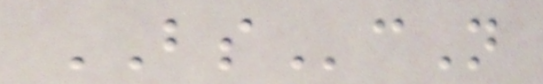BScN
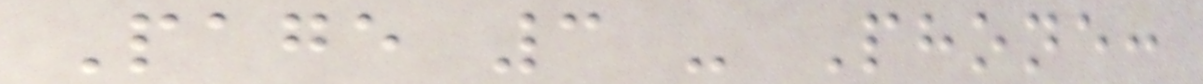Page 3 - Phone:
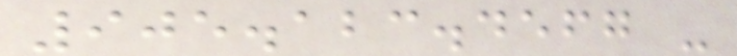905.123.4567 -
